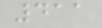411
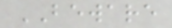BEWARE
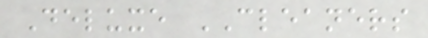Deluxe CLEANERS
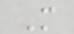M
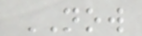NOW
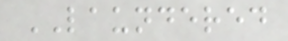LAUNDERED
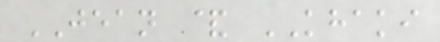JEAN & KHAKI
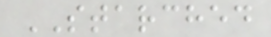STARCHED
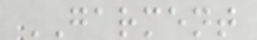GARMENT
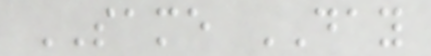SAME DAY
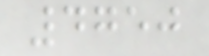4750
